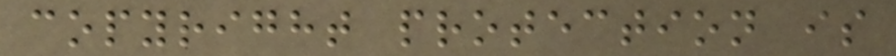copyright protection is
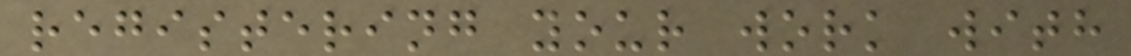registering your work with
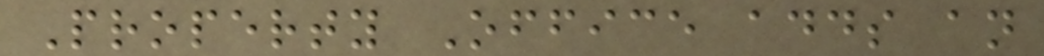Property Office adds an
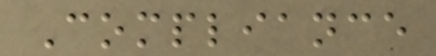Compliance
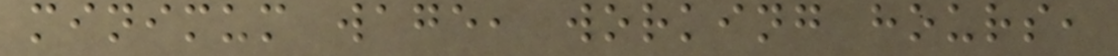minimum wage, working hours,
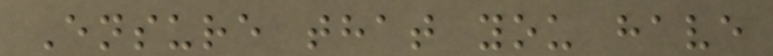Ensure that you have
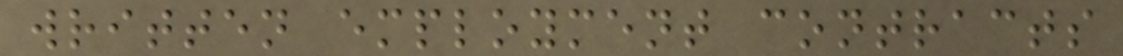written employment contracts
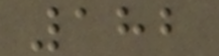182
